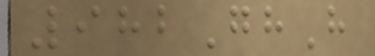982GhH
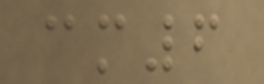cm6
